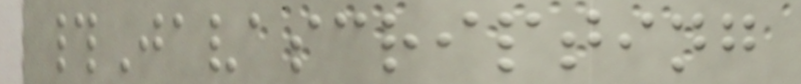#Javascripting
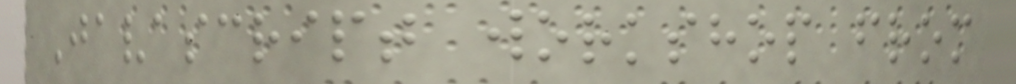Javascript workshop from
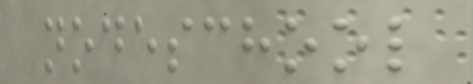nodeschool
